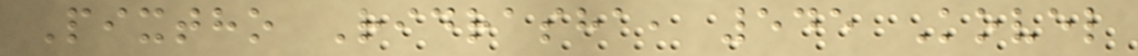Pixtho Ridrasha, 545 Kovel
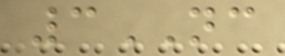3NC
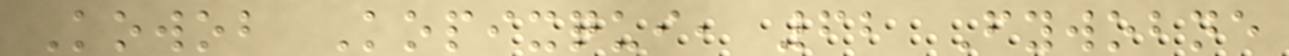Kowob Kopixqui, 62 Fywobne
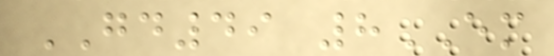GD49 8EM
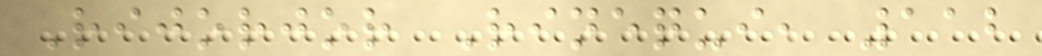Rijorjor Rinequi, 112
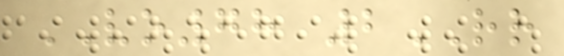VO78 2RR
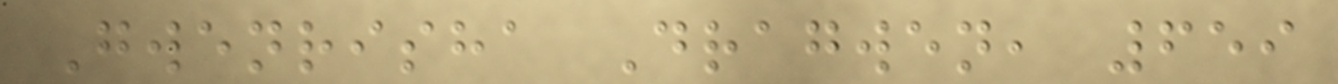Gwenrisha Dragwen, 659
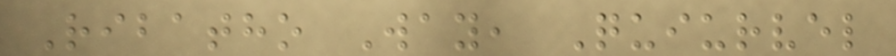Ribatho Way, Quiurvel
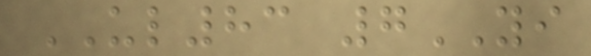UL83 7YI
